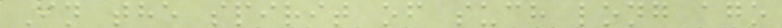In the spirit of such long ago
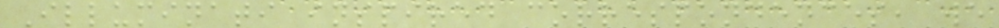Illuminati inspired correspondences, we
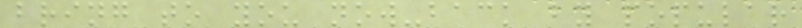bring to you now-back by popular
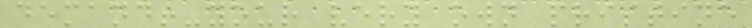demand!-your very own pristine
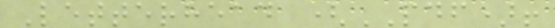Letterhead (PDF)!
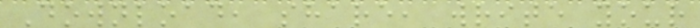Download, share, write your
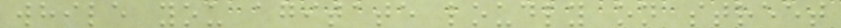while you agitate loudly on street
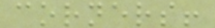corners!
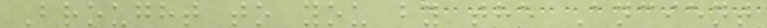Brought to you by the Ancient
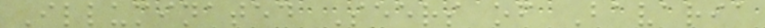Illuminated Seers of Bavaria
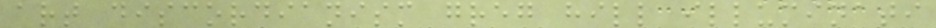art discordianism greg hill illuminati
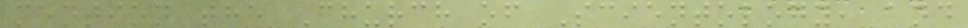mention the Church of Scientology, and
